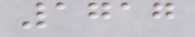1717
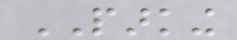PARKING
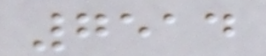7514
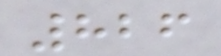826
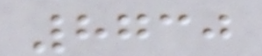8730
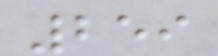259
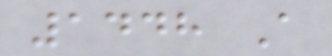1448 A
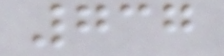737
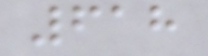618
